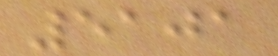5101
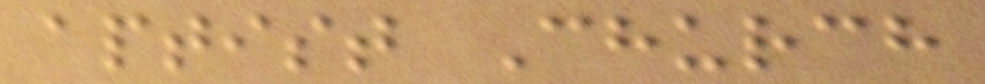aptist Church
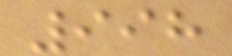998
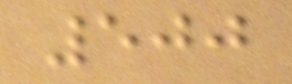500
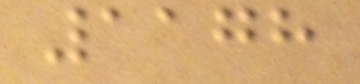1178
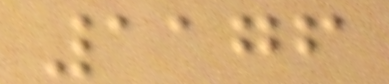1176
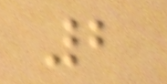2
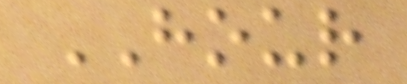HOUR
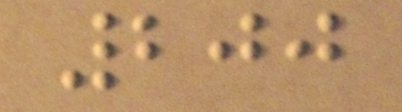200
